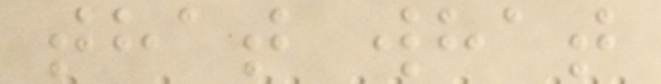that what
